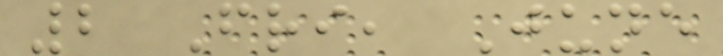2 Fri, June
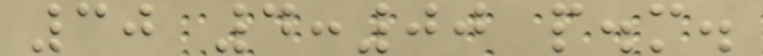30 4:00 p.m.
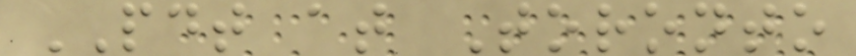PDT at Toronto
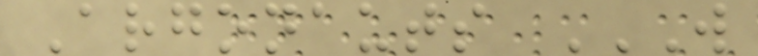Argonauts W
